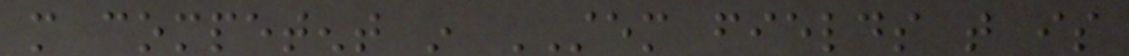more competent in STEM fields that is
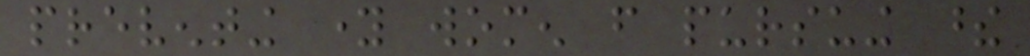preventing young women from pursuing these
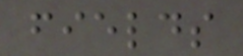fields
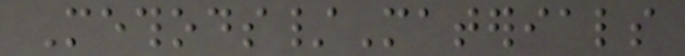Methods/Materials
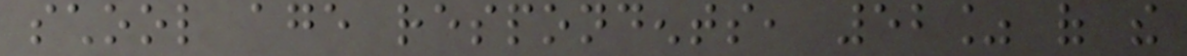school age respondents, 52% of the
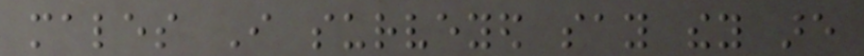males I surveyed say they are
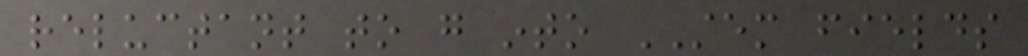reluctant to go into STEM fields
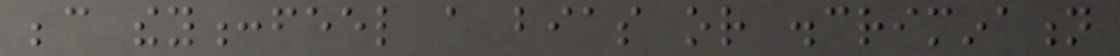because they:feel a bias or discrimination
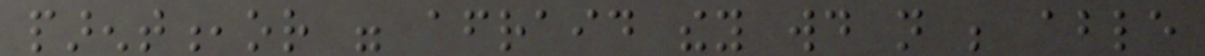parent,or were afraid they would not be able
